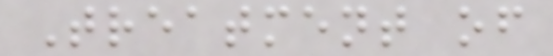Treatment of
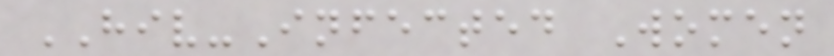HIV-Infected Women
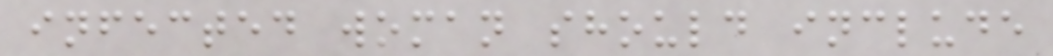infected woman should include
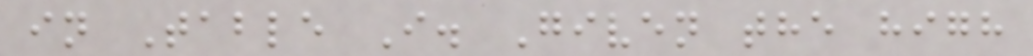in Table I. Given the high
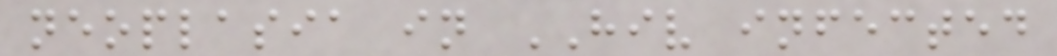neoplasia in HIV infected
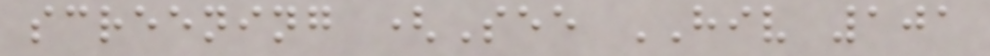screening (See HIV 101
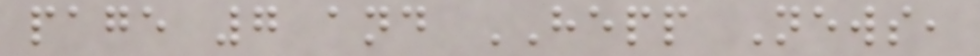page 7 and HEPP News,
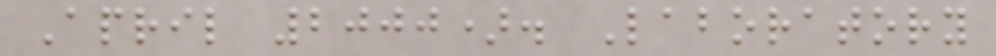April 2000). Laboratory
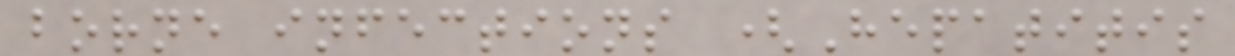borne infections (Hepatitis
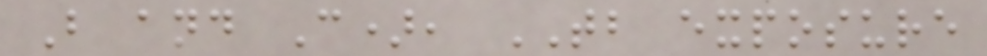B and C), TB exposure
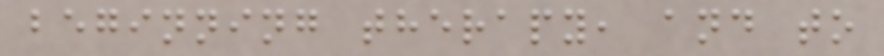beginning therapy, and to
